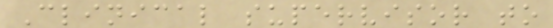Clinical supervisor to
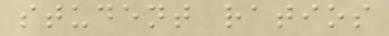student ratios
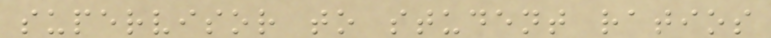supervisor to student ratios
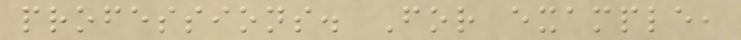professions. For example,
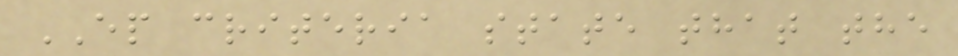EP criteria state that the
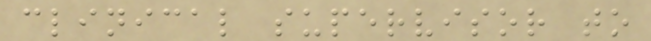clinical supervisor to
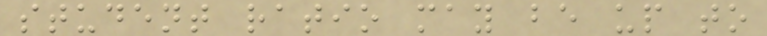student ratio may be up to
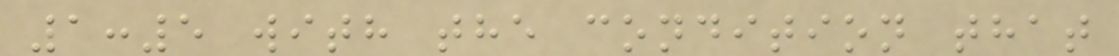1:5 with the condition that
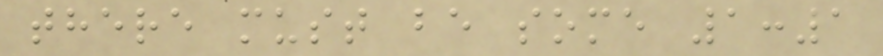there must be some 1:1
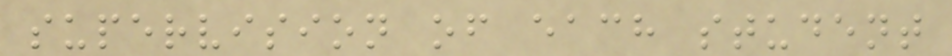supervision of each student
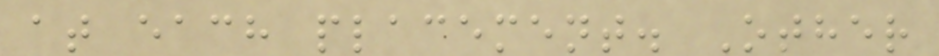at each placement. Other
